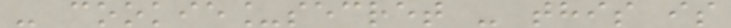- cookie_secret - this is
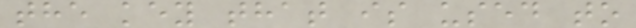the key that is used to
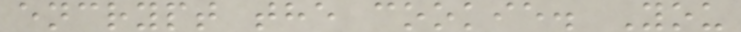encrypt the cookie. You
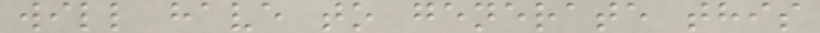will have to generate this
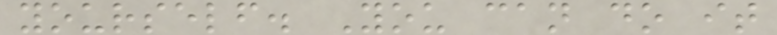yourself. You can do it
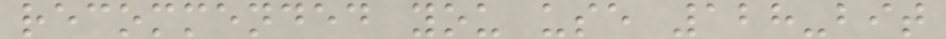recommended you use 128-bit
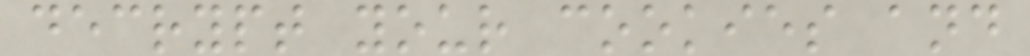decrypt your cookies and
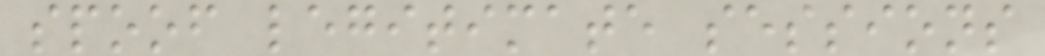spoof legitimate sessions
